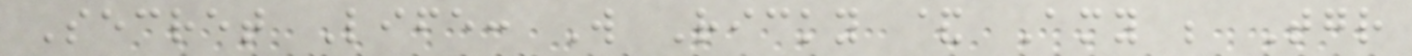Secret Life: Will Ricky & Amy be Together
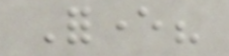Forever?
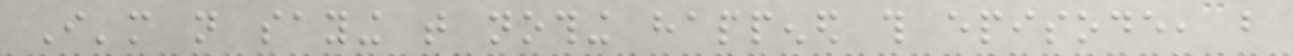I'm not saying that nothing happened this episode, but
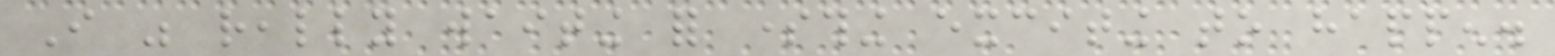I was really waiting for something exciting to happen.
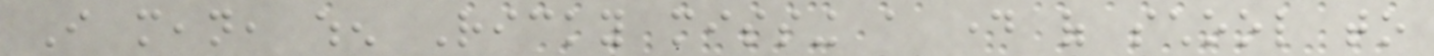I mean, when Ricky missing a day of school to
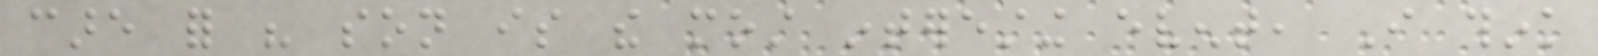care for his son is the most interesting event, I think
